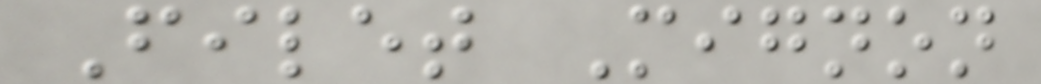Filet Mignon
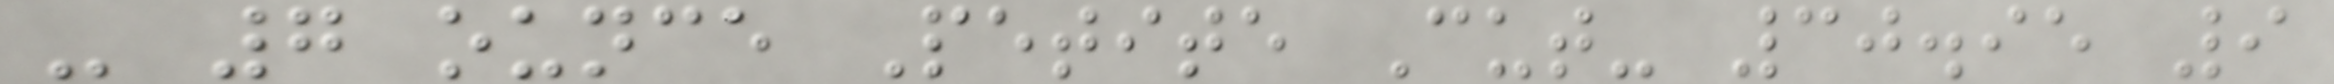- 7 ounce Petite Cut- 30.95 9
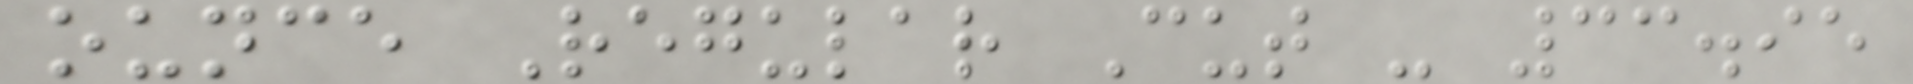ounce Regular Cut - 33.95
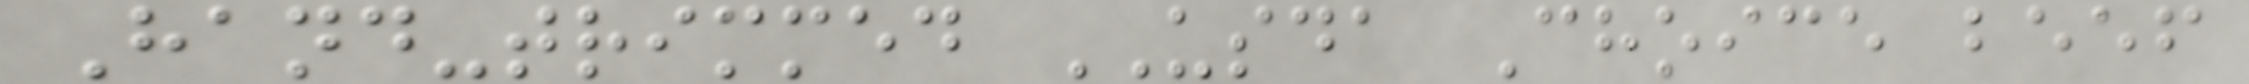Hand-trimmed USDA Choice beef
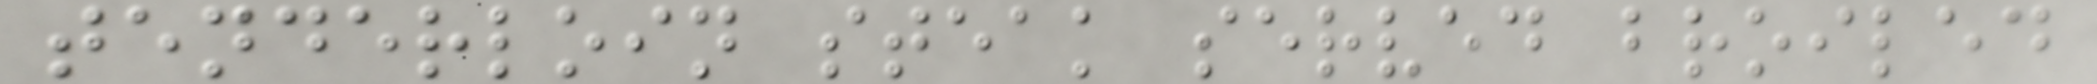tenderloin steak served broiled
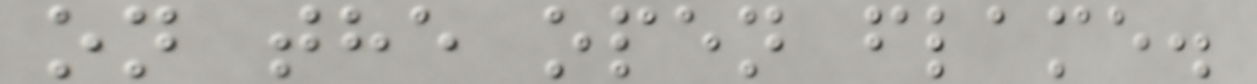on the open flame.
